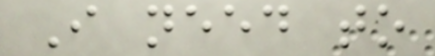I need to
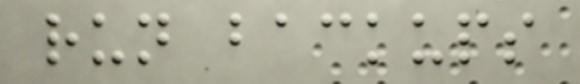run backups
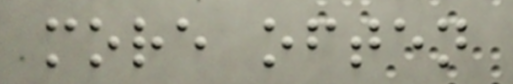more often
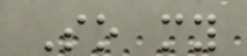So my
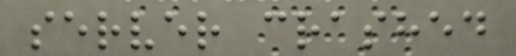server crashed
